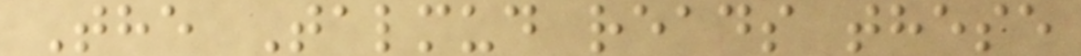The Talmud reads these
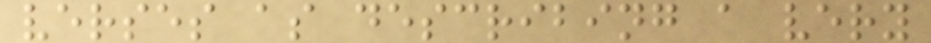verses as describing a very
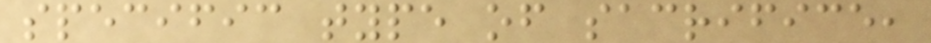specific type of sacrifice,
